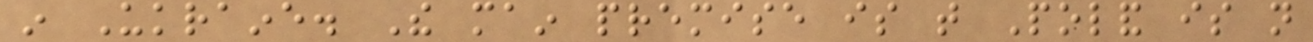in Ukraine. The main premise is that Poland is not
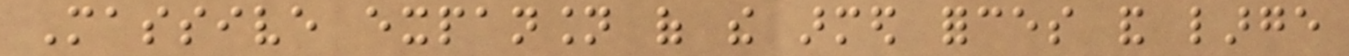Massive expansion of the armed forces and large
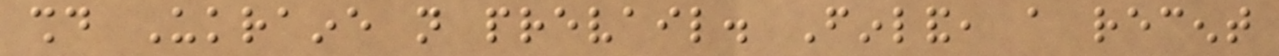should Ukraine not prevail. Finland, a recent
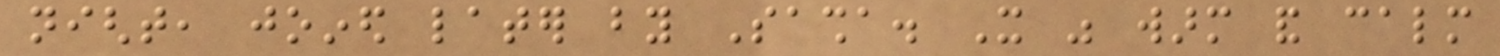night, joined later by Sasha. It was warm and calm
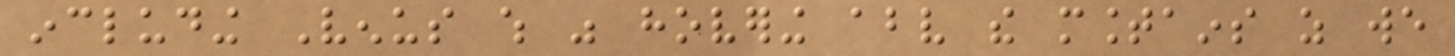including Venus which was hovering above the mountains as we
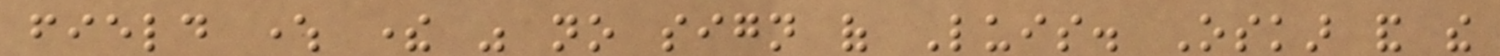field where there was no sign of Luis. Oskar and the
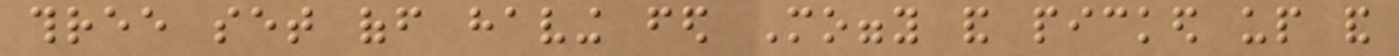three set off having fed Moggy and picked up and
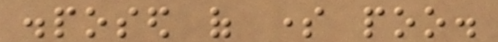disposed of some poo.
